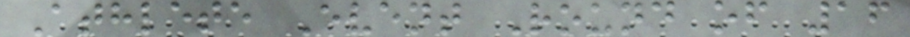Athlete Event Round of 16
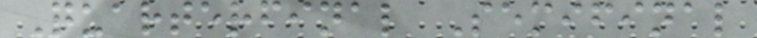Quarterfinal Semifinal
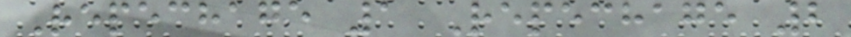Repechage 1 Repechage 2
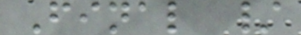Final /
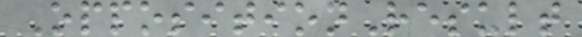OppositionResult
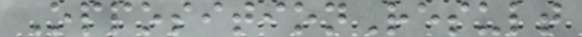OppositionResult
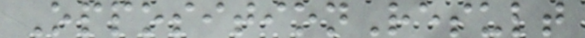OppositionResult
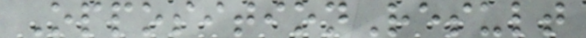OppositionResult
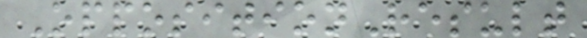OppositionResult
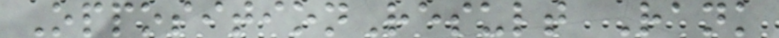OppositionResult Rank
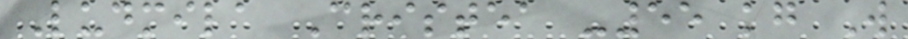Ludmila Cristea -55 kg W
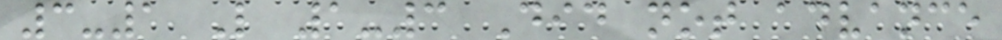3-1 L 1-3 Did not advance
